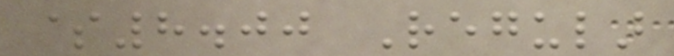$8.00 Regular
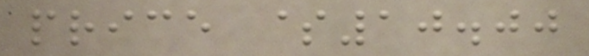price $10.00
